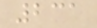231
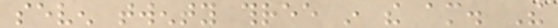seven twenty three in the am. The
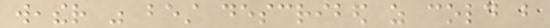weather was best described as cold but
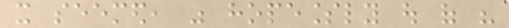it seemed, was hopelessly out of his
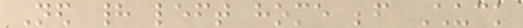Ned had left home before Chuck
